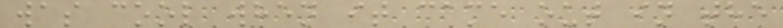was cool when it came out in the
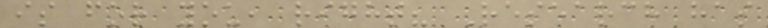is for you, right? Research has
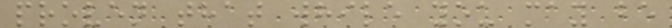proven that while you may be
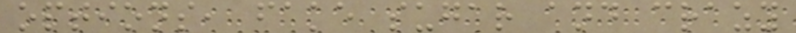options, fake sugar and crazy
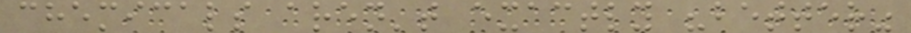chemicals aren't exactly "better"
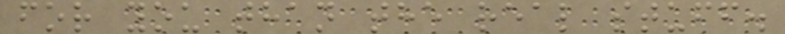for you than the real stuff.
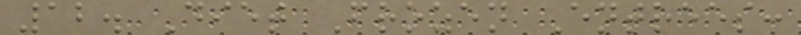12. Diet Frozen Entrees:
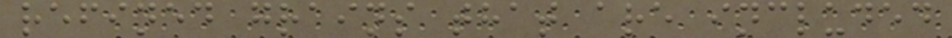refined grains that are included
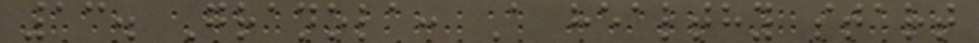13. Granola: A healthy start
